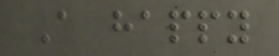A happy
